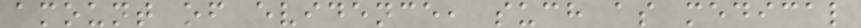amount of evidence, such as medical
